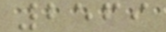2569
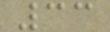33
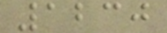1230
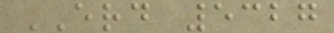ERD 5327
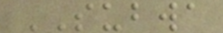SUBWA
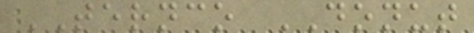TERNCO DONUT
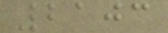2103
